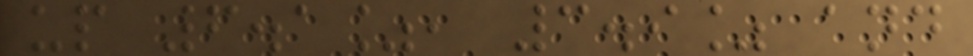up 6.1%, 3.9% and
